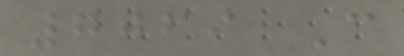7069 C
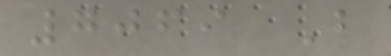7069 B
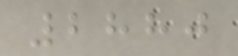2880
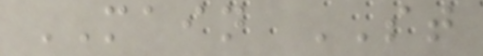MAIN ST
